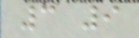3 9
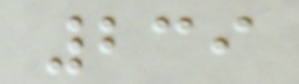239
